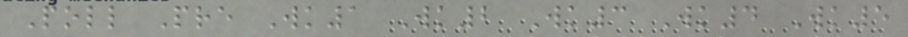Poll Pre Wk1 Wk2 Wk3 Wk4 Wk5
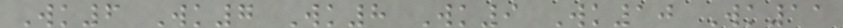Wk6 Wk7 Wk8 Wk9 Wk10 Wk11
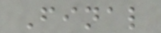Final
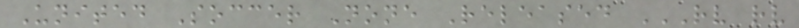United Soccer None Released RV RV
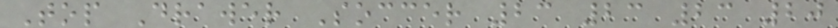Top Drawer Soccer 23 23 23 20
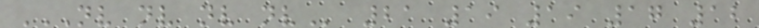NV NV NV NV 21 19 19 17 12
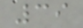39
